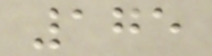175
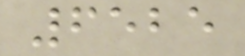6525
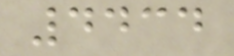4434
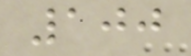100
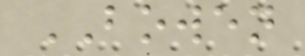BOWEN
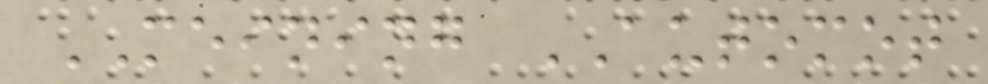MEINING AUTOMOT
